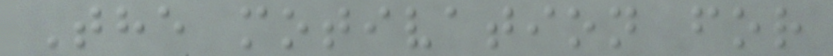The motivation for
